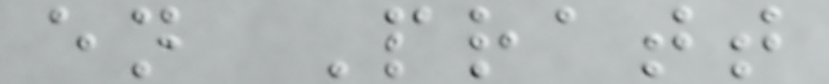en Pratt
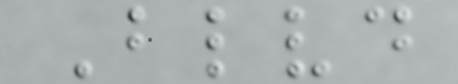Blvd
